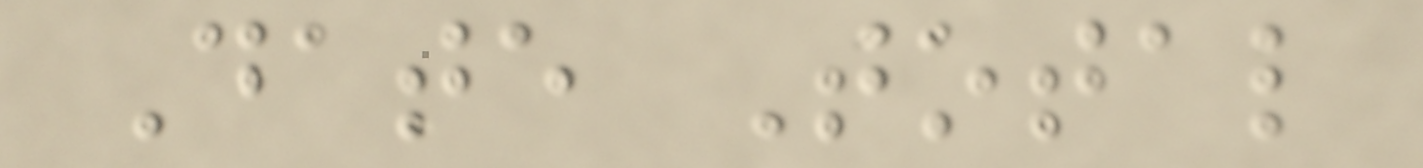Date Total
